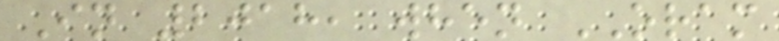In 2018, when ORAM
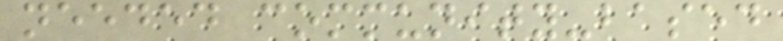needed community-based
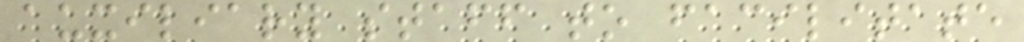auxiliary staff to facilitate
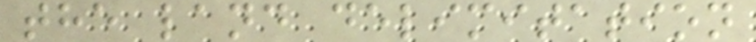the land delimitation
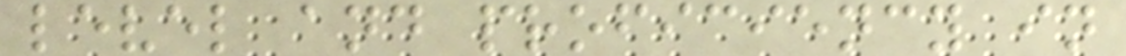level and proficiency in
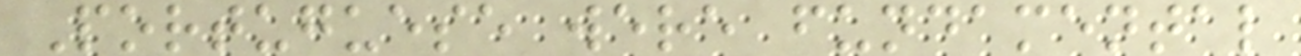Portuguese were fundamental
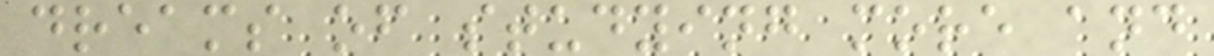dreams of studying more and
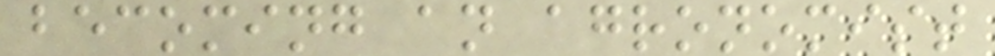becoming an agronomist
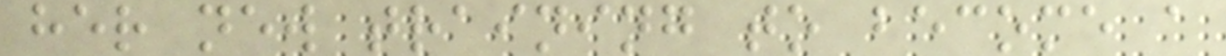her new training to become a
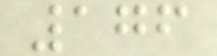176
